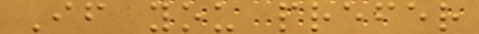If you prefer
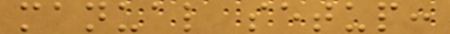manual setup:
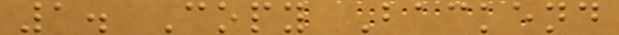1. Copy Backend
